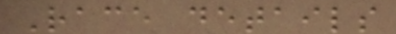Race details
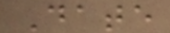Date
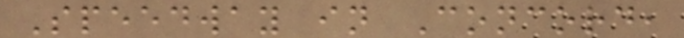Speedway in Concord,
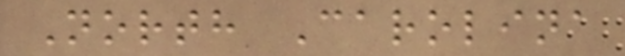North Carolina
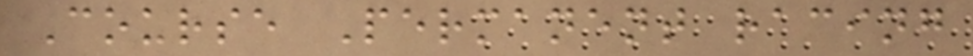Course Permanent racing
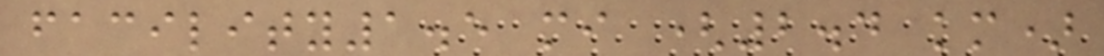facility1.5 mi (2.4 km)
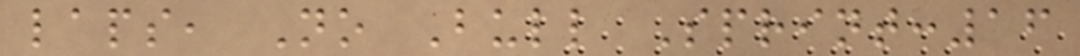laps, No Bull Sprint:16
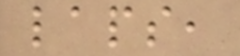laps,
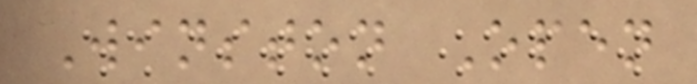Winston Open
